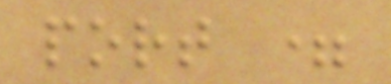port =
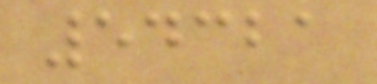54321
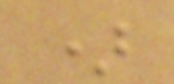)
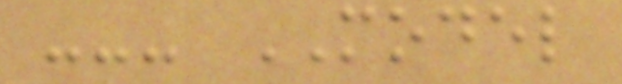--- MODEL
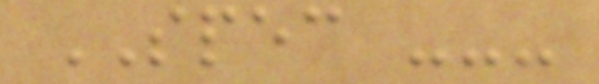SPEC ---
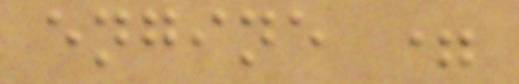engine =
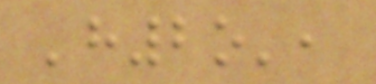'h2o',
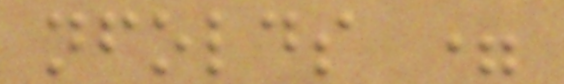nfolds =
